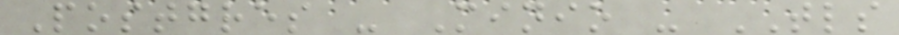Postgres - Minio - TLS
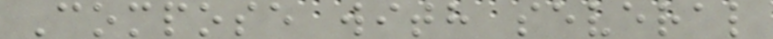Compose with several
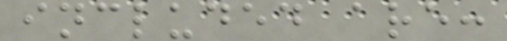included are:
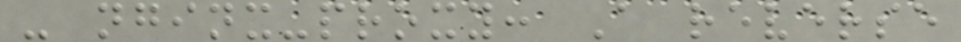- nginx-proxy: A reverse
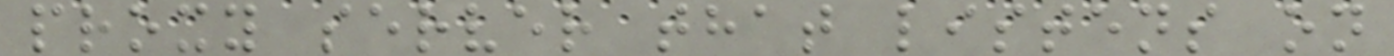proxy server that listens on
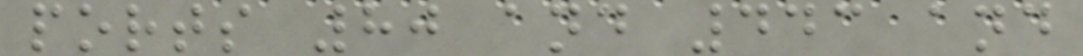ports 80 and 443 and
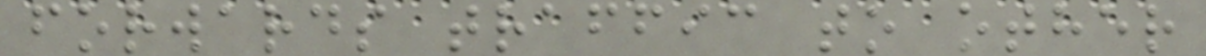forwards traffic to other
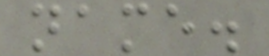name.
